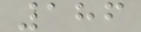186
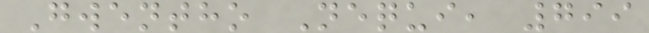Gwentho Nequi, 799
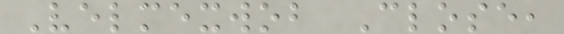Velmexwob Close,
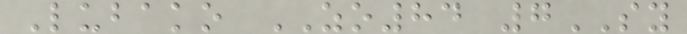Lubako ZO84 7SY
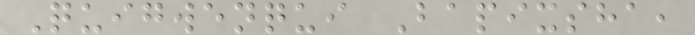Quigwenqui Bapixsha,
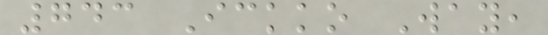743 Ickko Way,
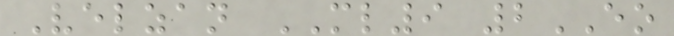Velzan ML9 2EO
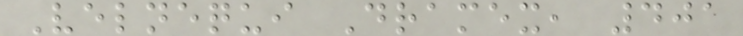Velnequi Dramex, 401
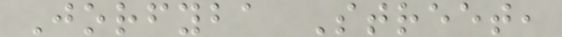Jorfyba Street,
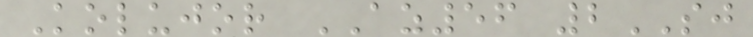Kolujor AZ56 2SJ
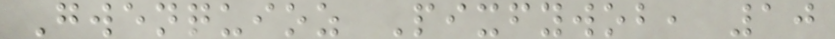Gwenquioz Pixfywob, 10
